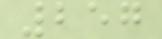257
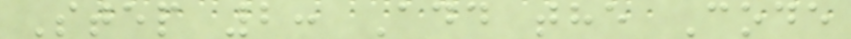Step 2: Add the Code
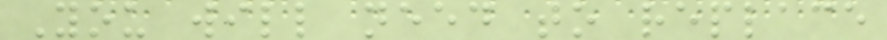You will need to replace
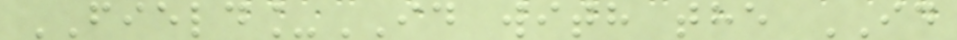FIELD_ID with the ID
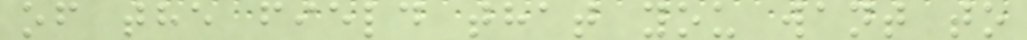of the field that you want to
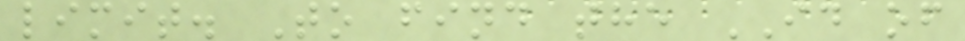limit. To find the ID of
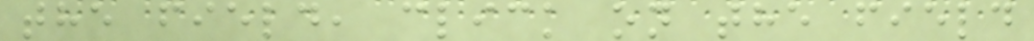the field, click on the field
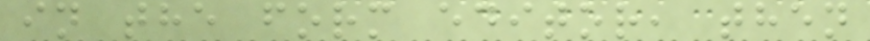in the form editor, then
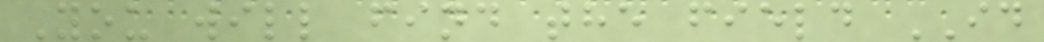You will find the field ID
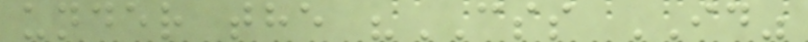under the "CSS ID"
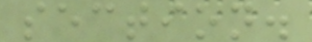section.
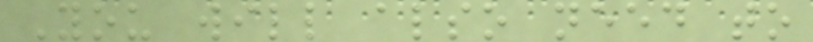You will also need to
